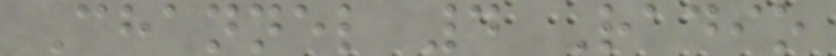Channel 4 Radio
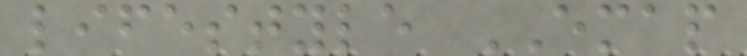lifestyle EMAP
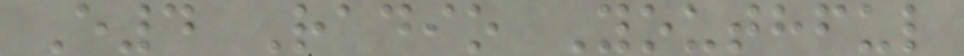E4 Radio Youthful
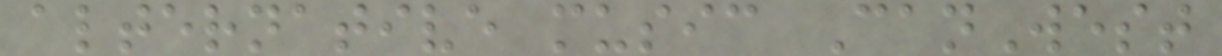alternative music CanWest
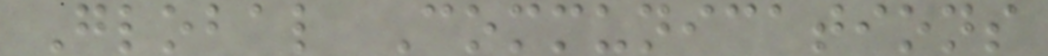Global Communications
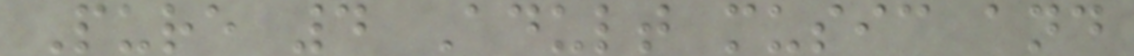Pure 4 Adult music and
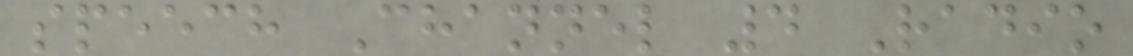speech Channel 4 Radio
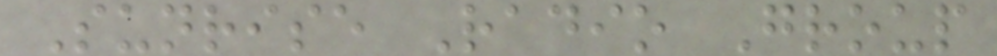Sunrise Radio Group
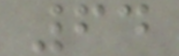64
